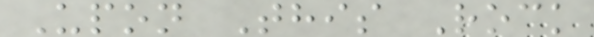Upon This Rock
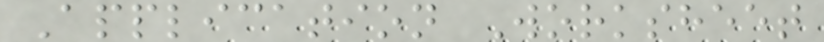Application Worksheet
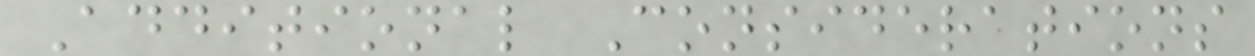Additional Considerations
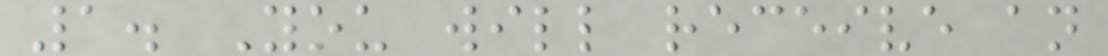1. You will receive an
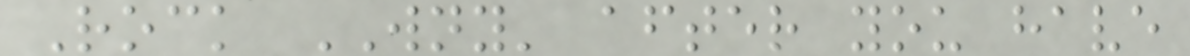Rock WNY' after you have
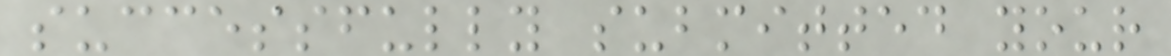successfully submitted your
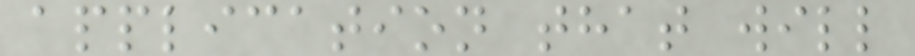application that will
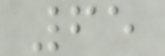65
